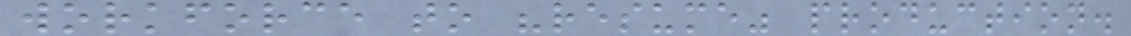workforce to "resume" production.
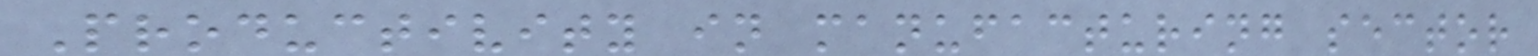Productivity in manufacturing sector
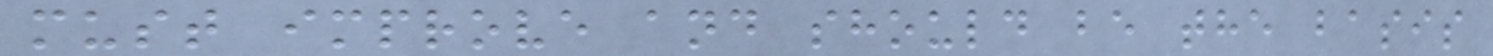must improve and should be the basis
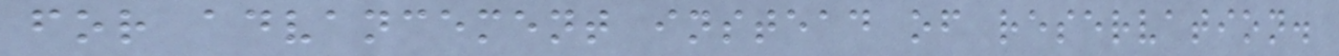for advancement instead of reservation.
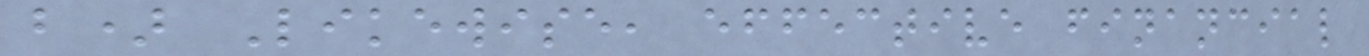b) Likewise, effective financial
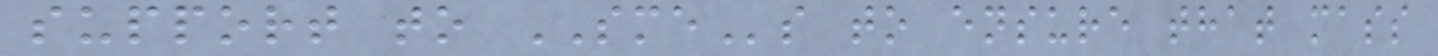support to SMEs to ensure that mass
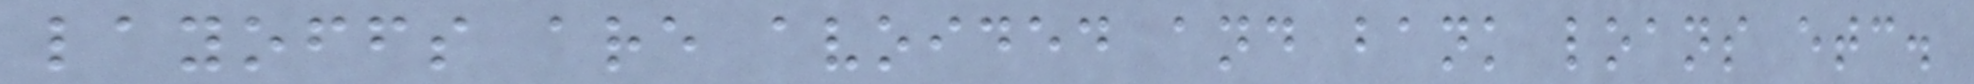layoffs are avoided and bank loans etc.
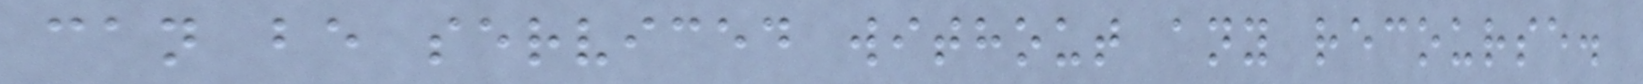can be serviced without any recourse.
